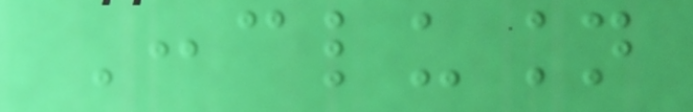Conclusion
